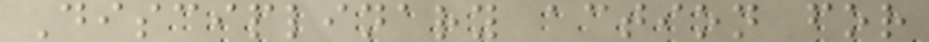Disciplinary action for
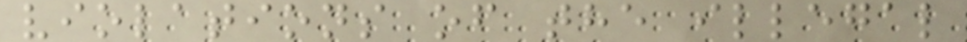violations of the illegal
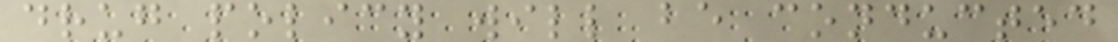drug policy will be conducted
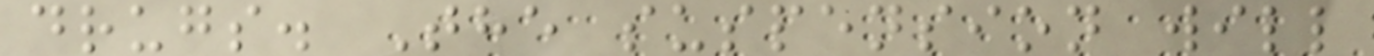drugs. The suspension will
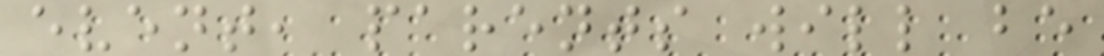event, parents will be
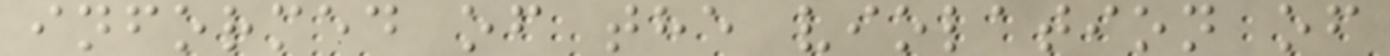informed of the violation of
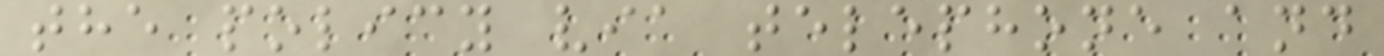the policy via telephone and
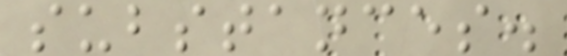substances.
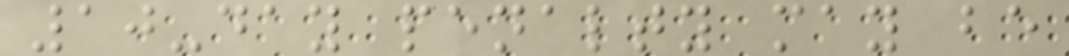10-day penalty may be
